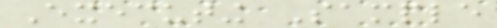Executing Sample
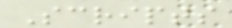Scripts
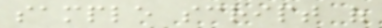sample script of
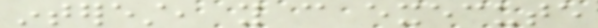interest, you can execute
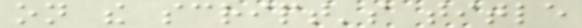on the script's title
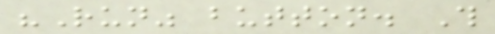"Run" button. This
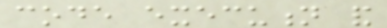code execution and
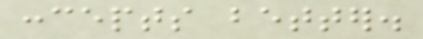concepts better.
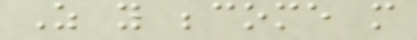As you become more
